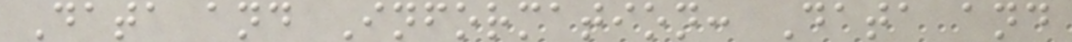Data and Information: Data and
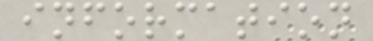information
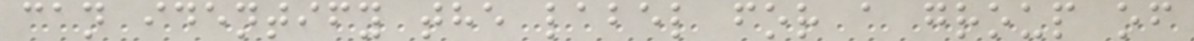can identify the label for a group of
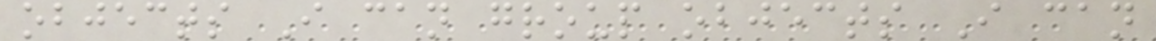objects I can group objects I can
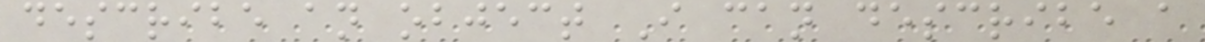describe an object I can describe a
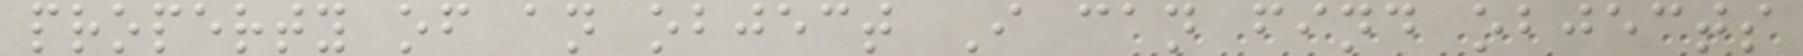property of an object I can find objects
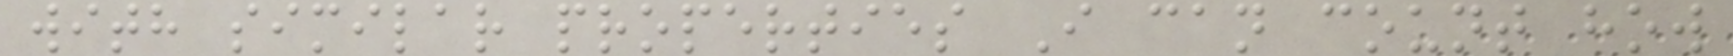with similar properties I can count how
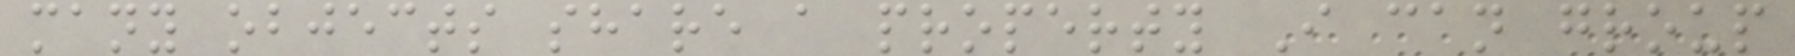many objects share a property I can group
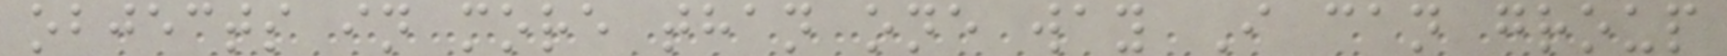objects in more than one way I can group
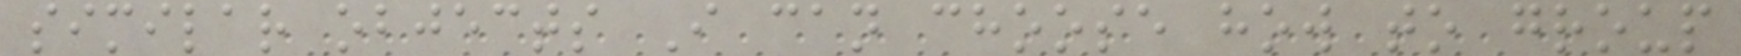similar objects I can choose how to group
